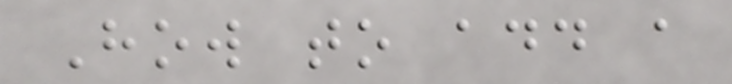How to add a
